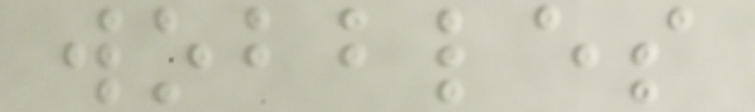wobbles
